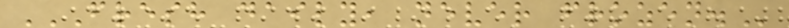FRESH DAILY, NEVER FROZEN.
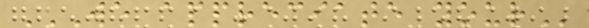WE APPRECIATE YOUR
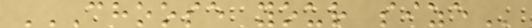CHOOSE YOUR SIZE
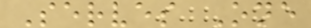Serves One
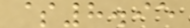$8.95
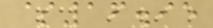$16.95
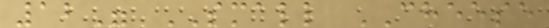12" SMALL CHEESE
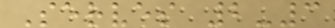Serves 2-3
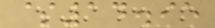$14.95
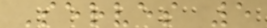Serves 5
